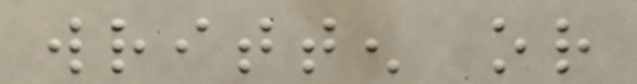written or
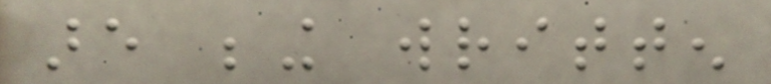are being written
